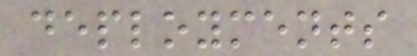deployments
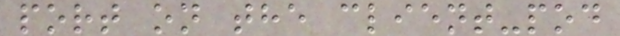port on the client-pod
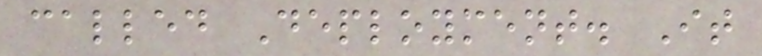called Deployment. It
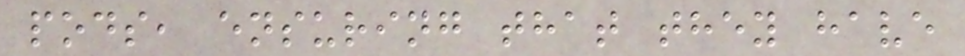pods, ensuring that they have
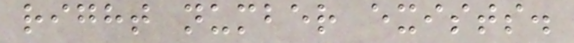right number exists.
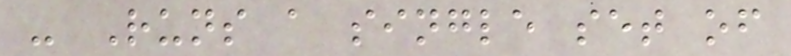- Runs a single set of
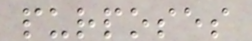purposes
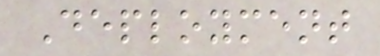Deployment
